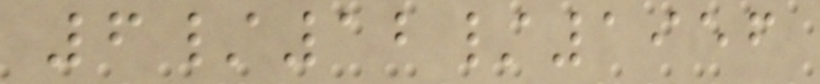6/12/1956
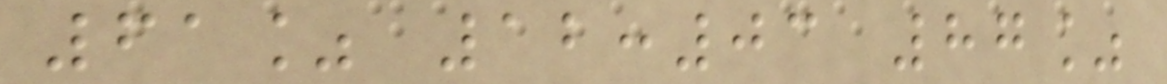61% 12:03 87%
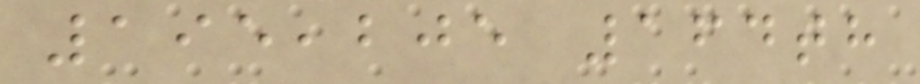195,205 164th
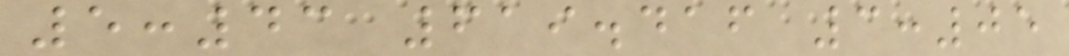5:43 619.416 3:05
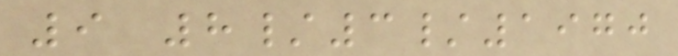9 8/3/1970
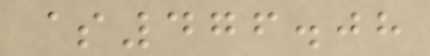$476.08
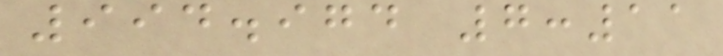994.974 7:11
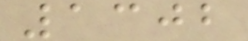1302
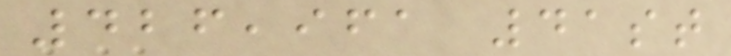426,961 41st
